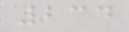234
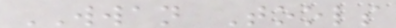WWAN Tools
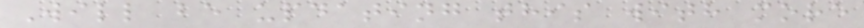Will be updating this with more
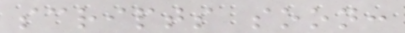scripts soon:
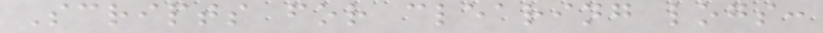Scripts for clearing logs:
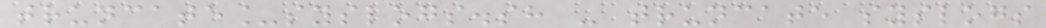truncate_syslogs.sh - truncate syslogs
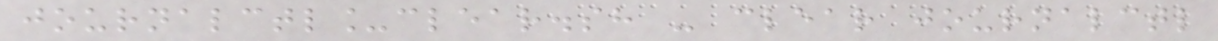journalctl_clear.sh - clear journalctl
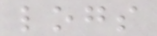logs
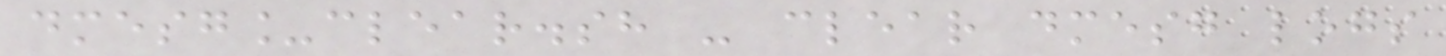dmesg_clear.sh - clear dmesg logs
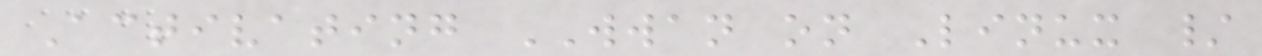Activating WWAN on Linux /
